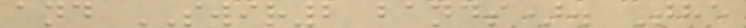and SWIR2 bands). The
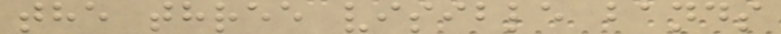the three visible bands
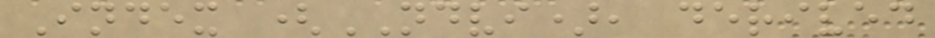Index (NDVI), derived
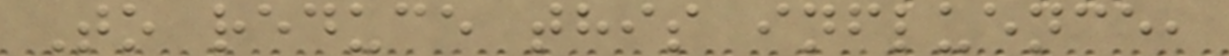To reduce this influence,
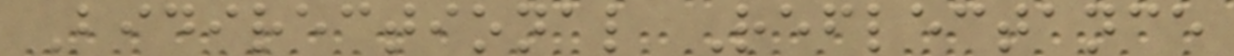Bidirectional Reflectance
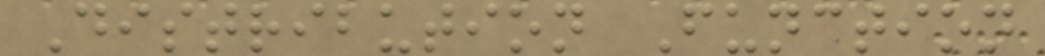Distribution Function
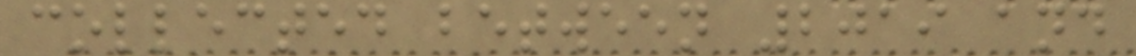collected between 2019 and
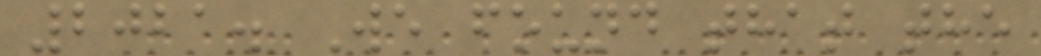2021. We found that the
